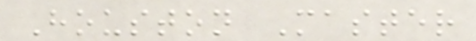Houston Master
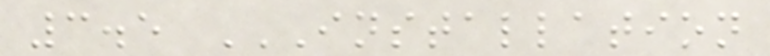3.5 INSTALLATION
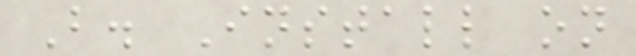B. Install on
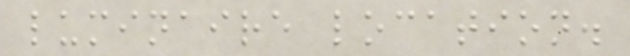luminaire location.
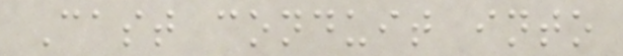Cast conduit into
